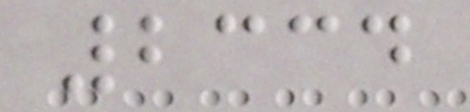2334
